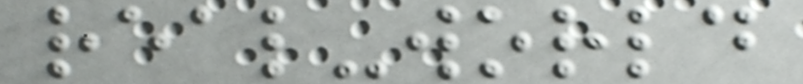real-world
